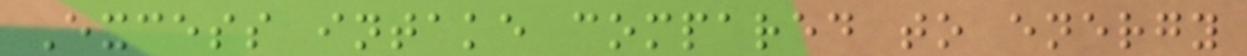Excess intake compared to energy
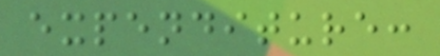expenditure:
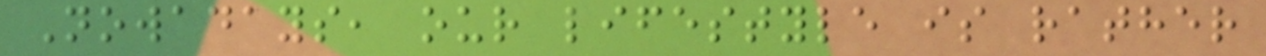Nowadays, our lifestyle is rather
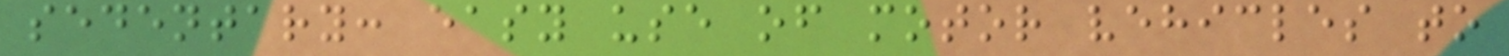sedentary: easy use of motor vehicles to
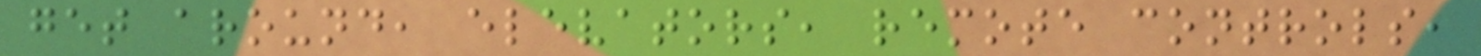get around, elevators, remote controls,
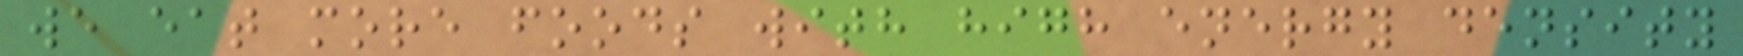we eat more foods with high energy density
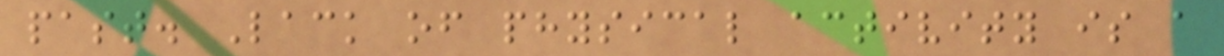past. Lack of physical activity is a
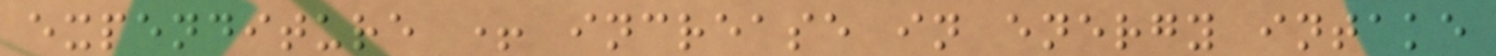expenditure + increase in energy intake
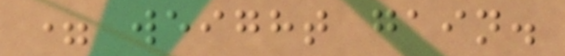= weight gain.
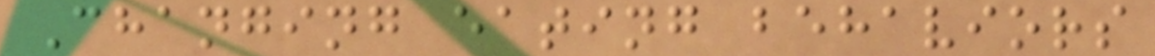Changing eating behaviors
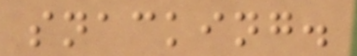snacking.
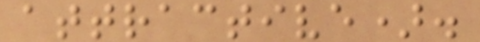attractive).
